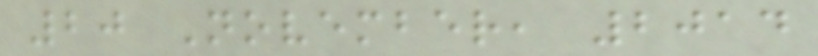20 November, 2014
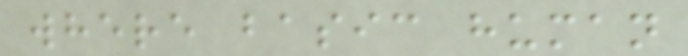where basic human
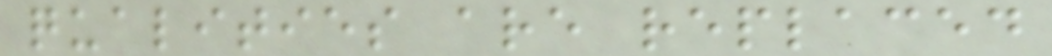qualities are replaced
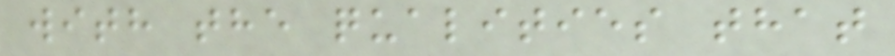with the qualities that
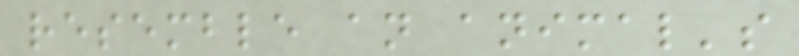resemble an animal's
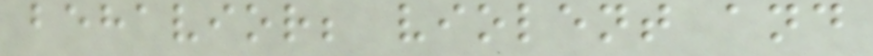behavior; violent and
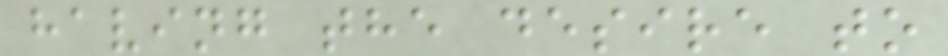having the desire to
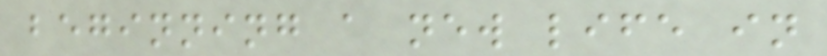beginning a new life in
